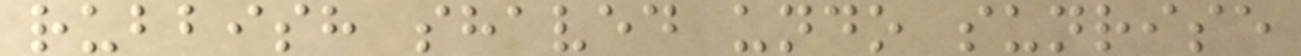rubbish shaved undo sunrise
